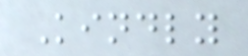Kindly
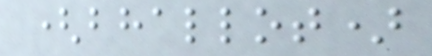(bhallot)
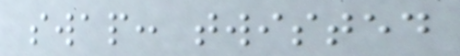swap: twisted
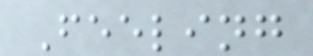Feeling
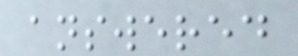answered
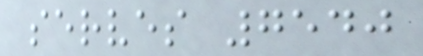serves 7540
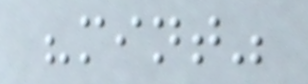"mint"
